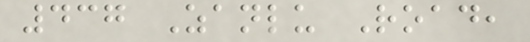437 Zanlu Road,
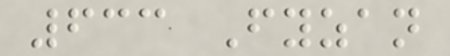633 Fyzan
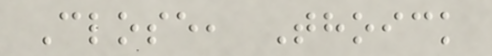Close, Thoick
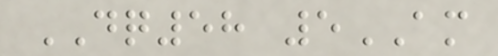DQ58 5AM
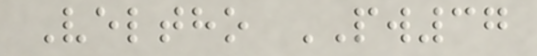Veltho PW37
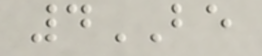4BE
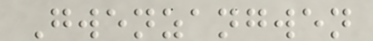Gwenzangwen
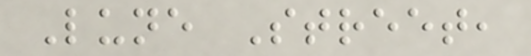Lune Street,
